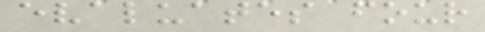evaluates four
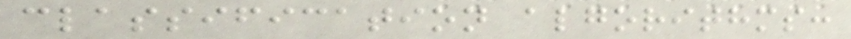classification algorithms:
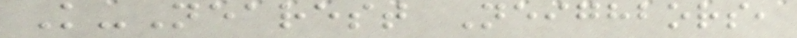K-Nearest Neighbors,
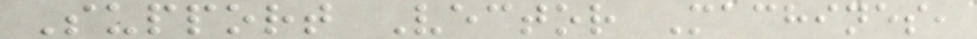Support Vector Machines,
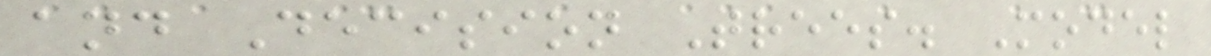and Decision Trees. Model
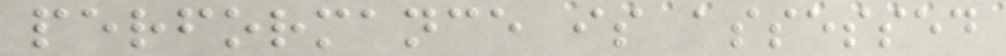performance is assessed
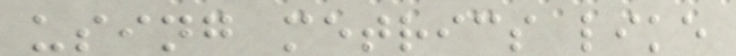using metrics like
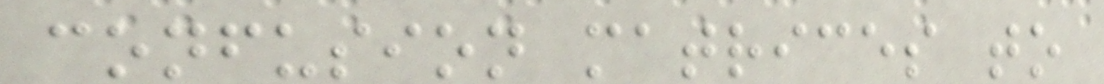confusion matrices to
